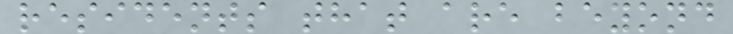residents that are beyond
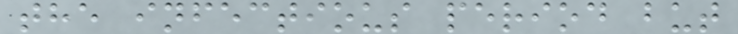the infectious period but
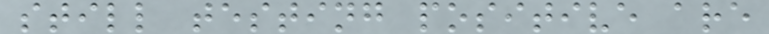still testing positive are
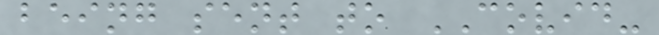being sent to COVID-
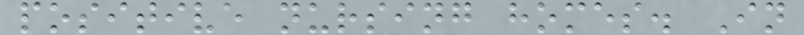positive nursing homes. In
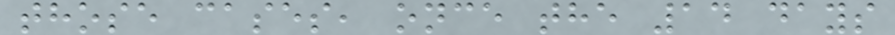those cases, once the 14 days
